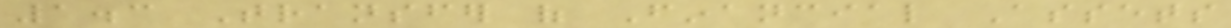1.3 Transfer of Financial Assets
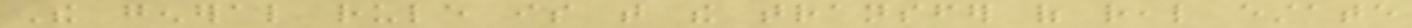The general rule is that the transfer of real estate
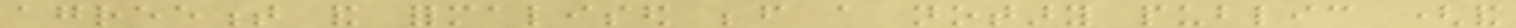agreement and formalised before a notary public (and
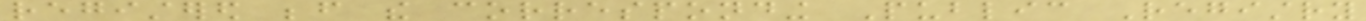registered before the corresponding Public Registry
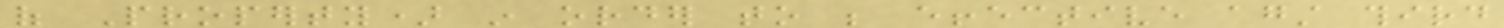of Property) in order to be effective against third
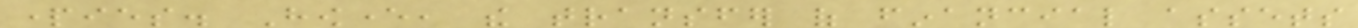parties. However, the transfer of financial assets
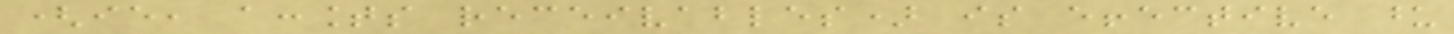(ie, accounts receivables) is effective upon
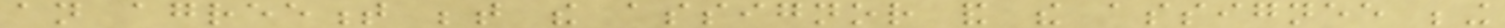an agreement between the assignor and the assignee being
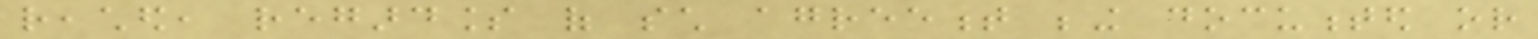reached, regardless of such agreement being documented or
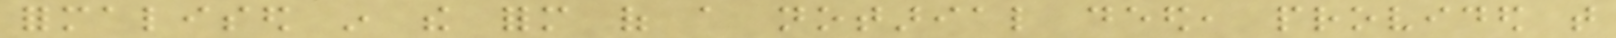formalised in the form of a notarial deed, provided that
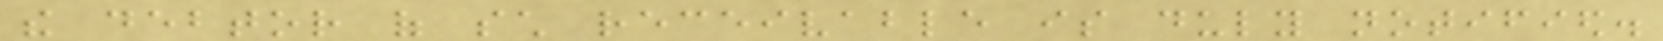the debtor of such receivable is duly notified.
